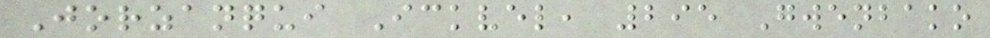Jorzanqui Ickvel, 295 Gwenbako
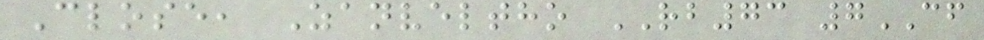Close, Zanveltho RB73 7CF
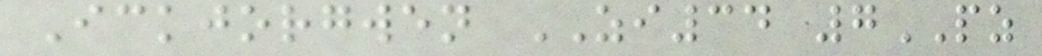Ickjorgwen ZI34 7PZ
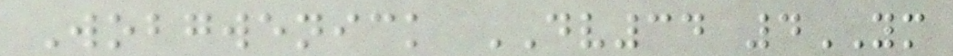Wobgwenick DV34 4YM
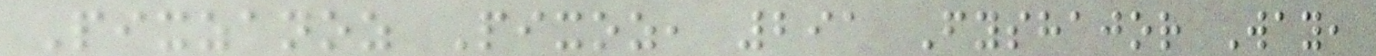Pixzanoz Pixoz, 291 Fyshajor Way,
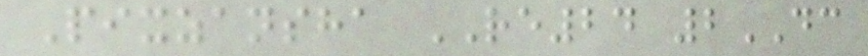Pixzansha RE24 2DC
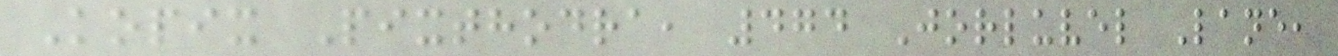Kopix Pixthodra, 474 Jorluvel Lane,
